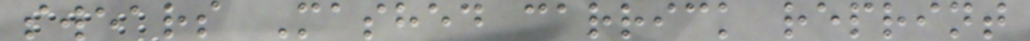swears Mashed carrick reprint
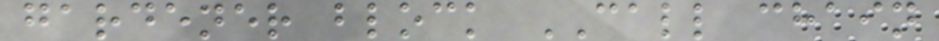gardener block CALL chain
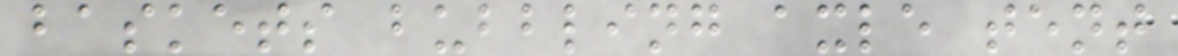baskets bubbling axle tent
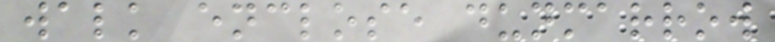walk enclose dunmarrow
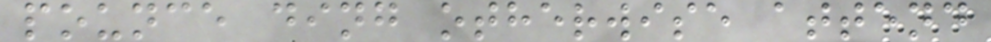pounce ding otherwise attend
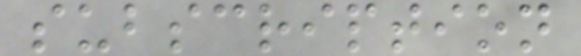subscription
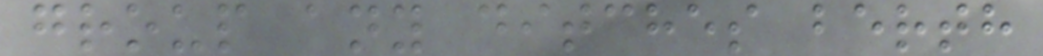group any ditches berth
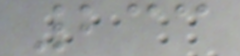233
